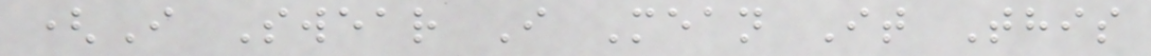(I Swear I Mean It This
